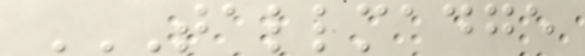TALLMADGE
